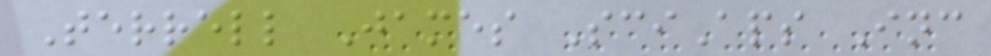Terrell James SciAps Inc
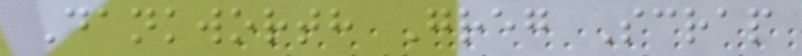Dankworth Greg Scrap
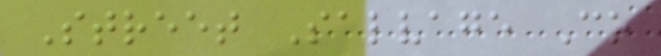Street Salvage Co
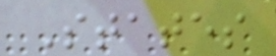States
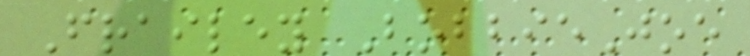Frailey BobbieJoe
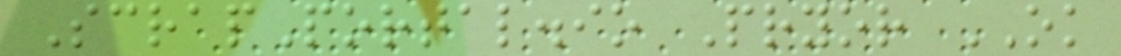ScrapPortal.io Pryor OK
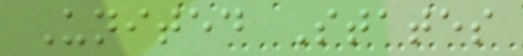United States
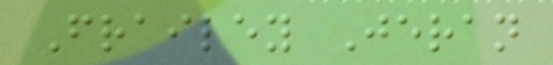Frailey Jeran
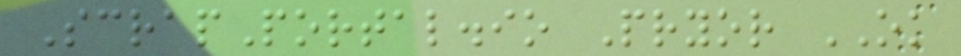ScrapPortal.io Pryor OK
